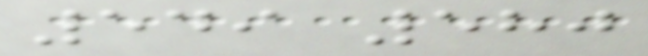549 580
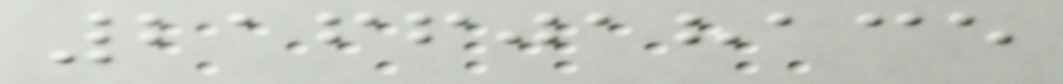2166018135
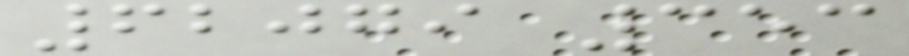62079 353
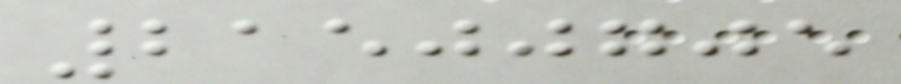21500705
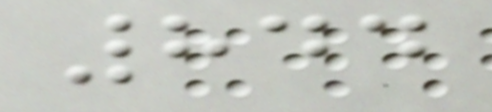844
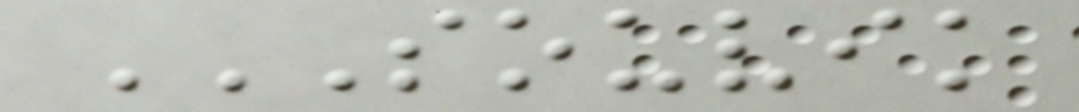SOUVIK
